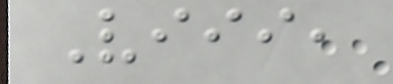Viii,
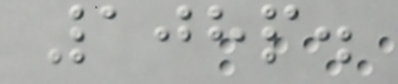108p.
